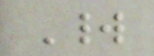World
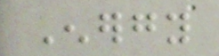Energy
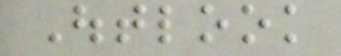Outlook
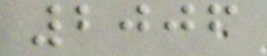2006
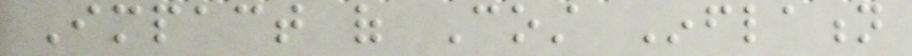Impact of Cost Inflation
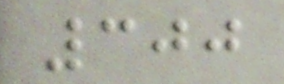300
